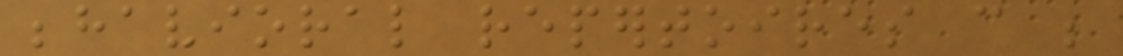behavioral repertoires can be
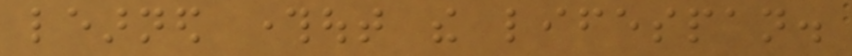learned throughout the lifespan.
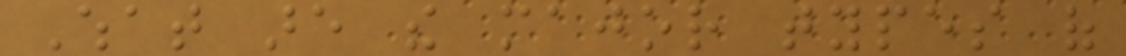What are the major types of
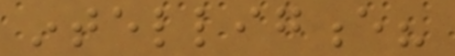intelligence?
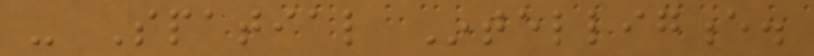- Spatial Intelligence.
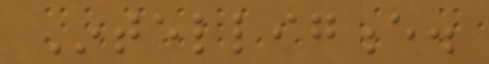Intelligence.
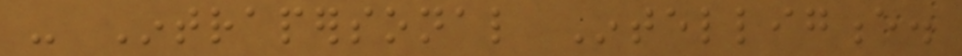- Intrapersonal Intelligence.
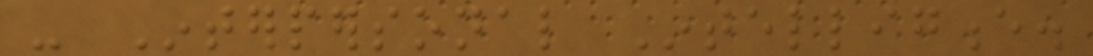- Interpersonal Intelligence.
